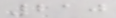210
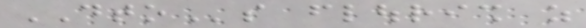DTOs flourish as
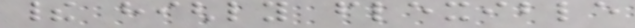their highly flexible
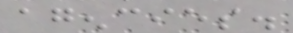agencies.
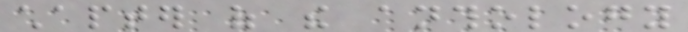chapter of the anthology
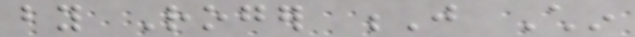by Roger J Chin
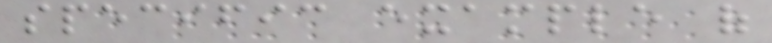specific example of
